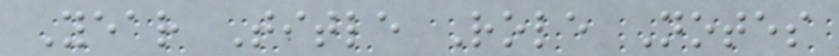Year Title Role Notes
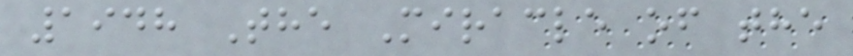1948 The Miracle of the
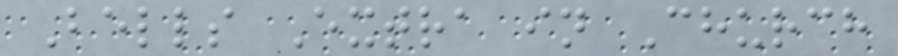Bells Extra in Church
